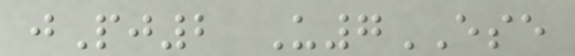jPj2 U7ESE
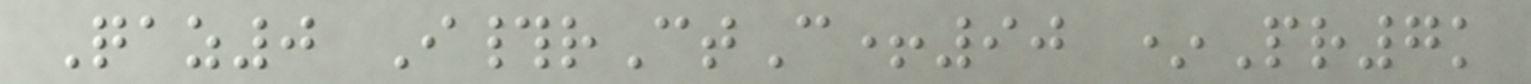Qaz0 I#rCtC+90 *Pr7k
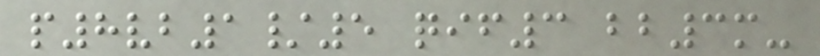p8vb1/5 qif3 bb3m-
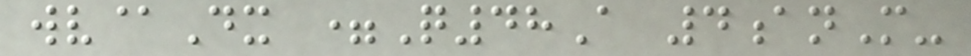wv@Dx =Q48A 4anM-
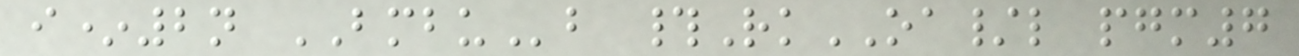i*2n BMBUb #RkOA/l pgm7
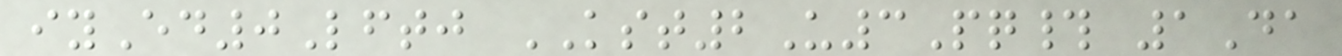iyEd0Lftj KST2U3Pq# 1Da
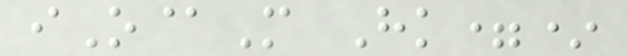iO@M Hk=*
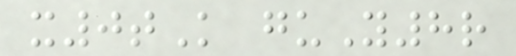x0tK guY8r
